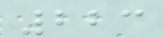223
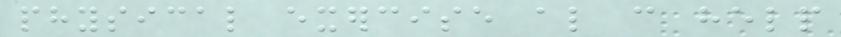physical exercise also can help
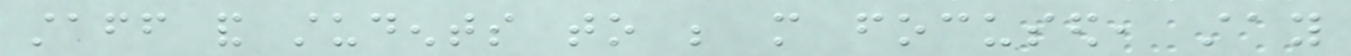staff and students to be more focused, stay
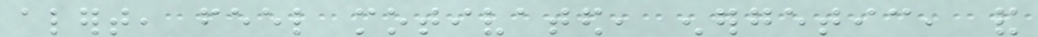alert, feel motivated, energetic, and
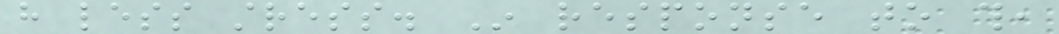have less stress. In response to this,
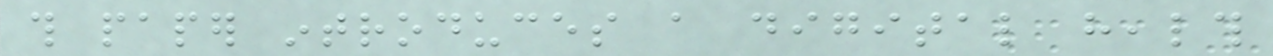this paper introduces a digital health
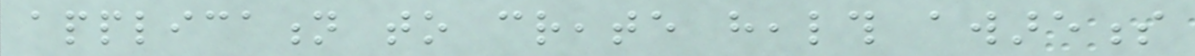application to create health awareness
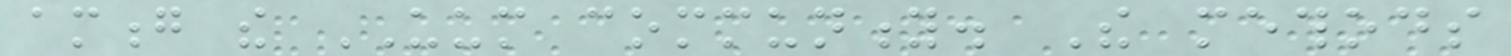among the UUM community. The methods
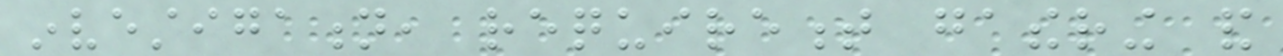investigation, requirement gathering and
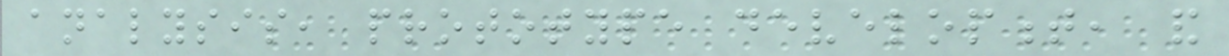analysis, prototype development, and
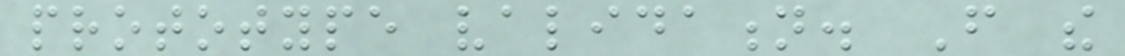prototype validation. From the
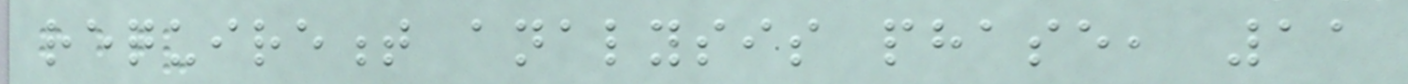requirement analysis phase, 11
